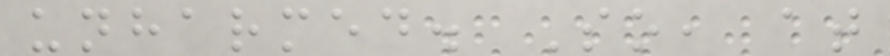unharmed. So, at
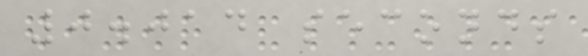0.014 seconds
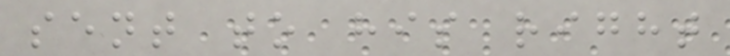sent to his right
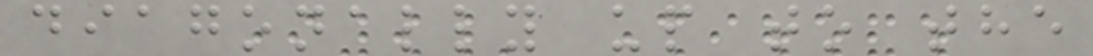diagonally up to the
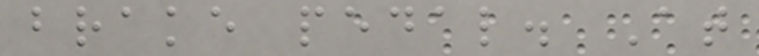brake pedal. At
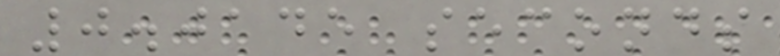0.0145 seconds
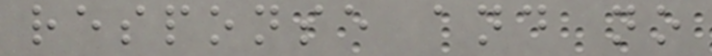response and no
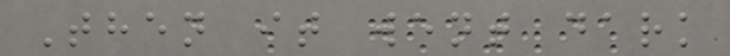Then it went dark
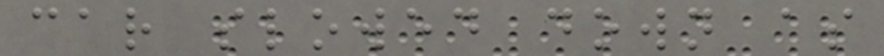car slowed down as
